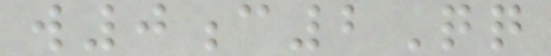w0c2Qq
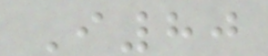I80
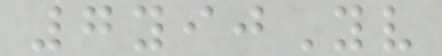7yijYv
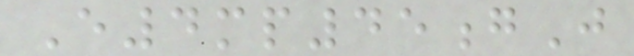E4mp45gJ
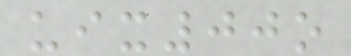uix00o
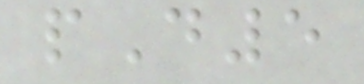pD5
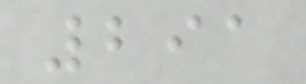291
